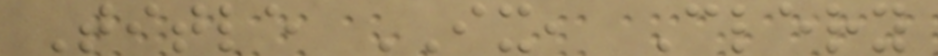Title IX, Clery
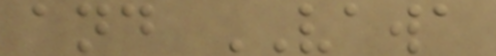and VAWA
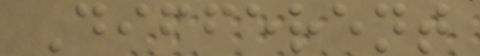Different
